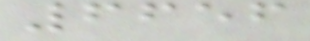6656
